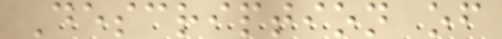Description of
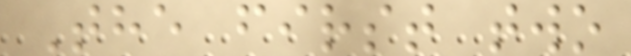The first two
